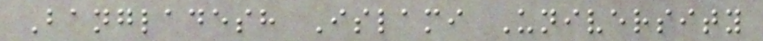Bangladesh Islami University
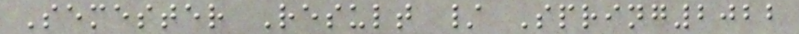Semester Result / Spring2022
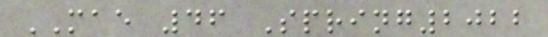MAE 46 Spring2022
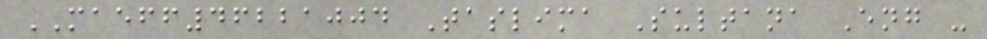MAEFF46221004 Taslima Sultana Eng -
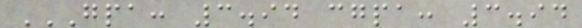GPA: 3.94 CGPA: 3.94
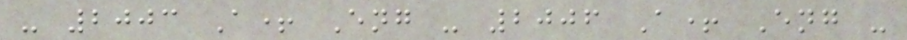- 2003 A+ Eng - 2006 A+ Eng -
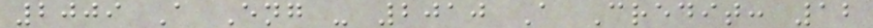2009 A Eng - 2010 A Credit: 12
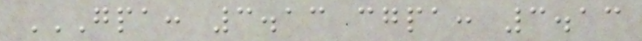GPA: 3.13 CGPA: 3.13
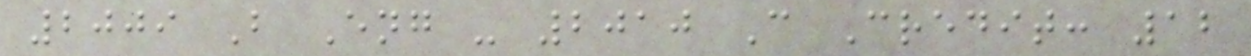2009 B Eng - 2010 C Credit: 12
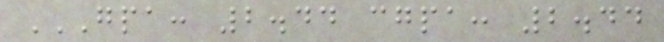GPA: 2.44 CGPA: 2.44
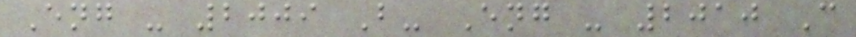Eng - 2009 B- Eng - 2010 C
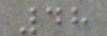48
